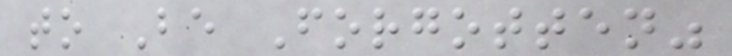to Be Forgotten"
